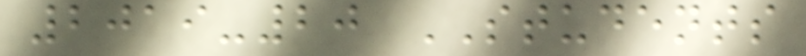2019-20 STUDENTS
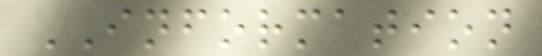INFORMATION
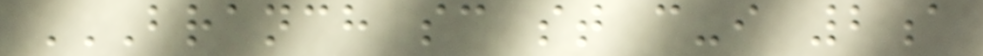BRANCH SC ST C-I 2A
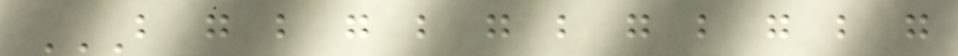B G B G B G B G B G B G
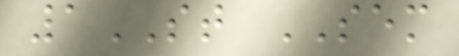1ST SEM
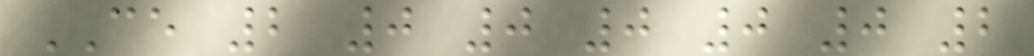CE 2 0 0 0 0 0 2
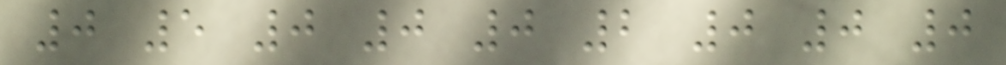0 5 0 0 0 2 0 0 0
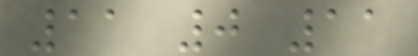11 0 11
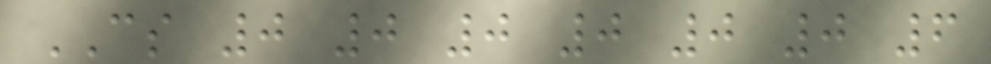CS 0 0 0 0 0 0 6
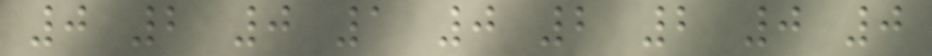0 2 0 1 0 2 2 0 0
